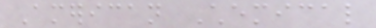American Chemical
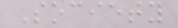Society
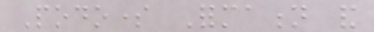Podosome Formation and
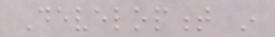Development in
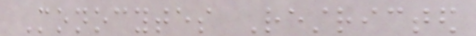Monocytes Restricted
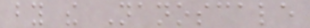by the Nanoscale
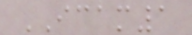ICAM1
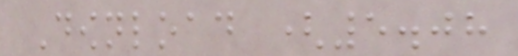Download (5.08
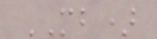MB)
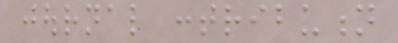journal contribution
